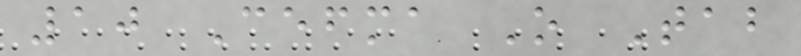10 Cefma O Tab
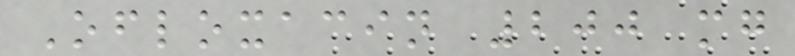Ofloxacin 200 mg
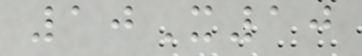10X10
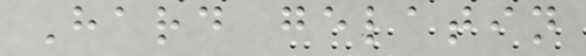Hard gelatin
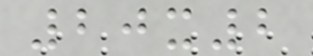20x2
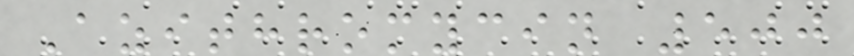Azithromycin 500
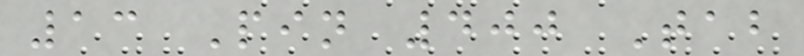13 Pin 400 Tab
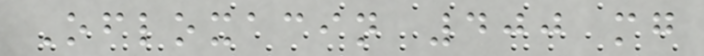Ofloxacin 400 mg
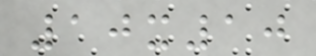10x10
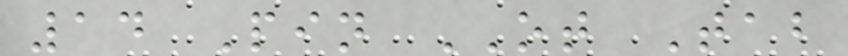14 Pin OT Tab
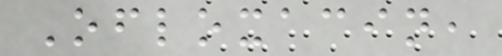Ofloxacin,
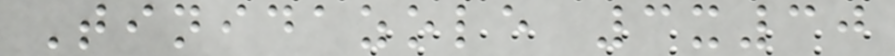Tinidazole 3x30
